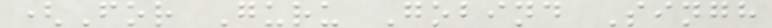(For Guru Gobind Singh
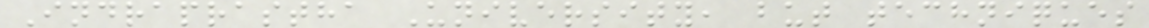Indraprastha University, but techniques
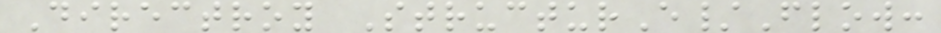Directroy StructurE/Flow:
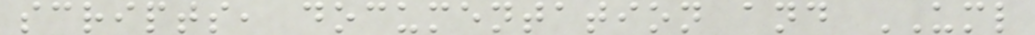scripts, documentation and UML
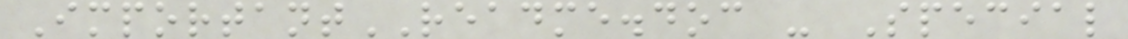ImportantREADME.doc - Special
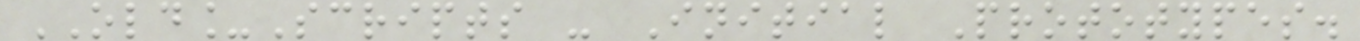OLD_Scripts - Initial Prototypes.
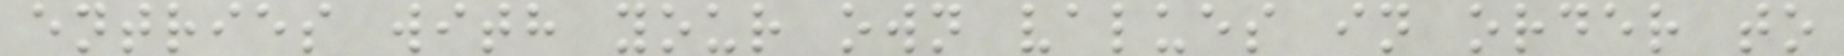entries with your own values in order to
